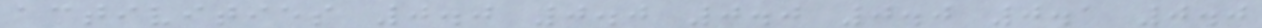activities 0.0 0.0 0.0 0.0 0.1 0.0
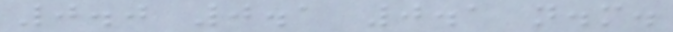0.0 0.1 0.1 n.m.
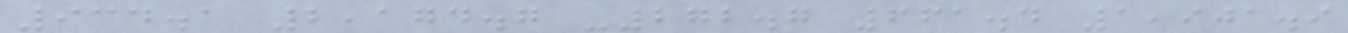934.1 2,174.7 -272.7 661.4 1,901.9
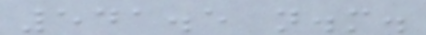541.5 n.m.
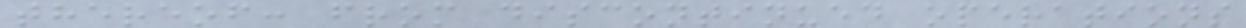thereof: from discontinued operations
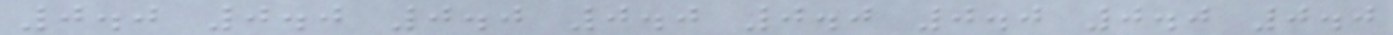0.0 0.0 0.0 0.0 0.0 0.0 0.0 0.0
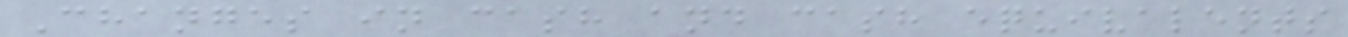Changes in cash and cash equivalents
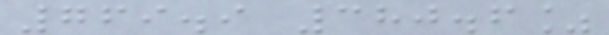769.9 380.6%
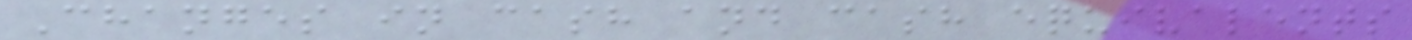Changes in cash and cash equivalents
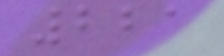221
